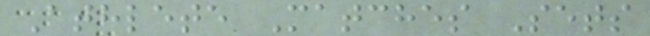Athlete Matches Sets
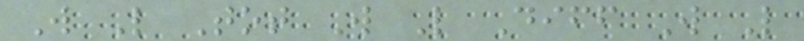W L Tot W L Diff W L
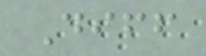Diff
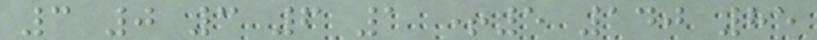3 0 3 6 1 +5 140 85
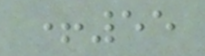+55
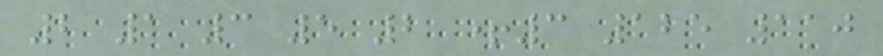2 1 3 5 2 +3 125 110
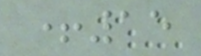+15
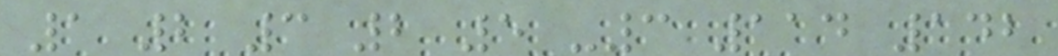1 2 3 2 5 -3 114 142
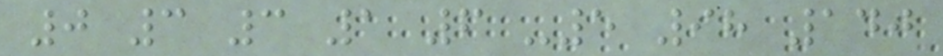0 3 3 1 6 -5 98 140
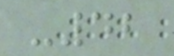-42
